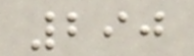290
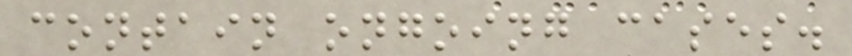contain ongoing cases.
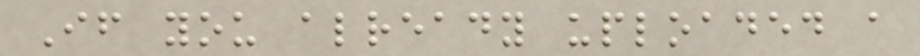If you already uploaded a
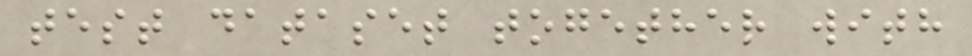test dataset together with
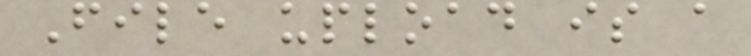File upload is a
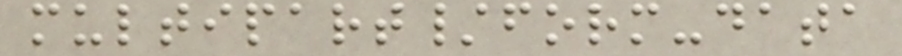multipart/form-data
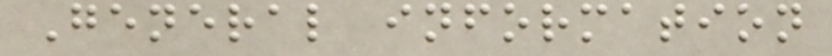General information
